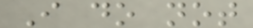I do not
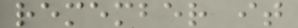remember it
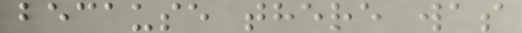because there was
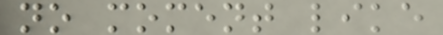no moment like
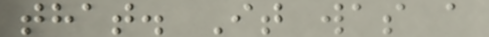that. It was a
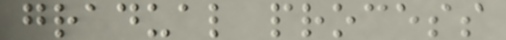gradual process
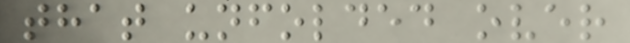that unfolded over
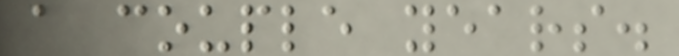a couple years.
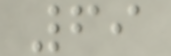69
